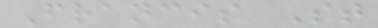Francis St
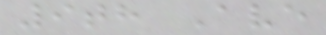9th Ave
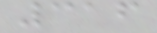316
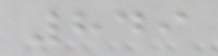849
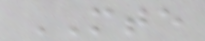MTE
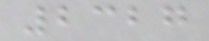2327
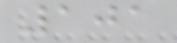101
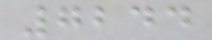7244
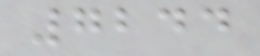7244
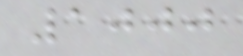1000
